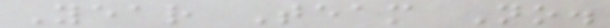Year Team No.
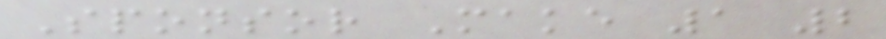Sponsor Make 1 2
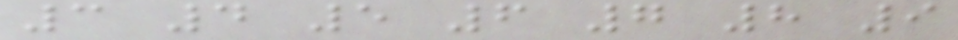3 4 5 6 7 8 9
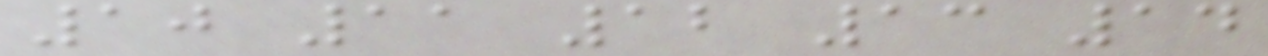10 11 12 13 14
